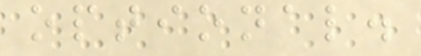optional.
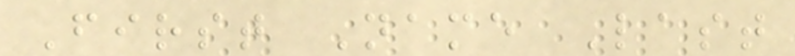First Name Last
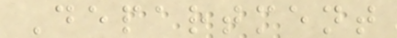Department
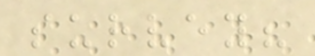survey?
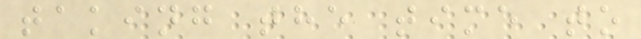taking the time to
